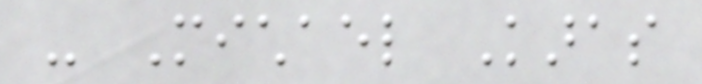- Michael Karas
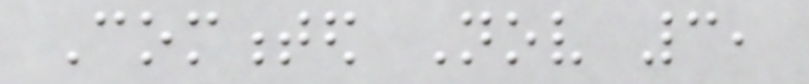Commented Nov 3,
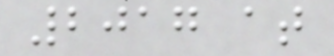2017 at
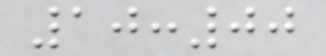10:00
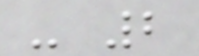- 2
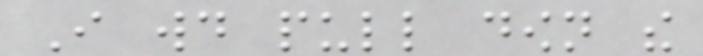I would pull down the
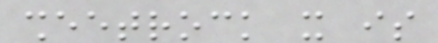sheetrock it is
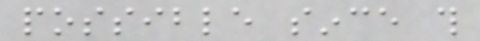possible since this
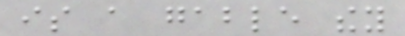is a gable they
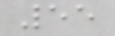55
